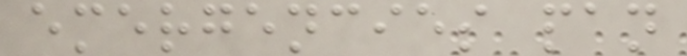emergencies pan
